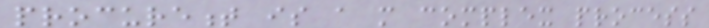procurement is a more complex process
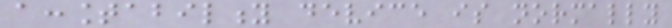accountability device is normally
